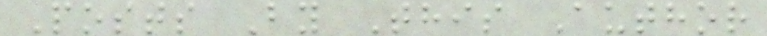Posts By This Author
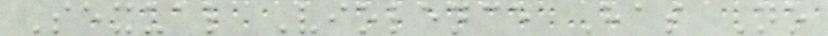Sexual Violence Has No
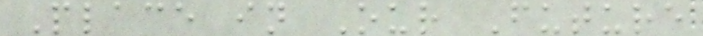Place in Our Future
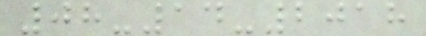08-14-2018
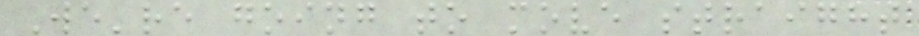We're going to move straight
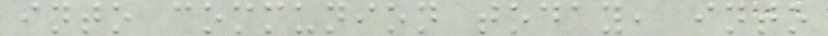into communion today, into
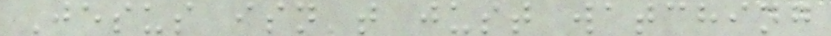Jesus isn't just watching
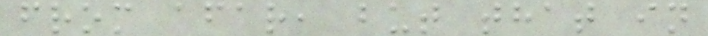from afar, but that in
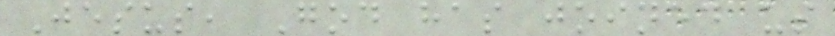Jesus, God has joined us
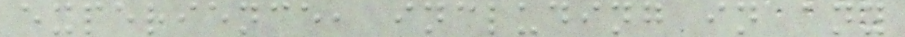experience, including in any
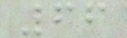66
